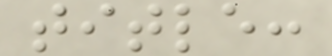title:
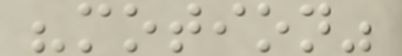"motion"
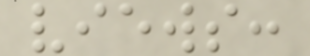views:
